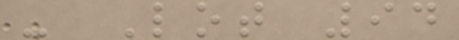- Lot 94
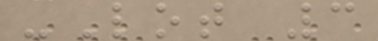-Lot 3
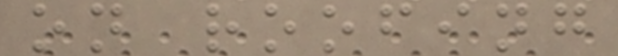on roofing
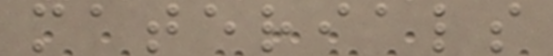materials
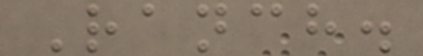Ranch.
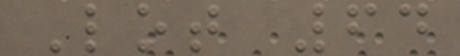Lot 64
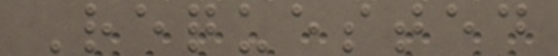Requested
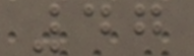47
